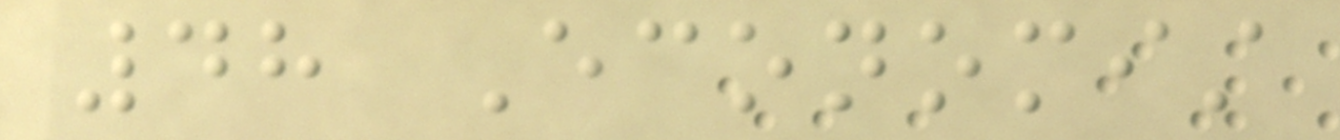48 Economist
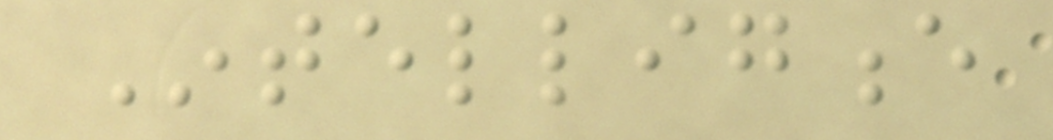Intelligence
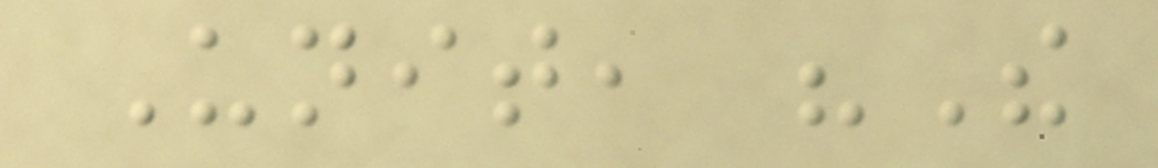Unit, "The
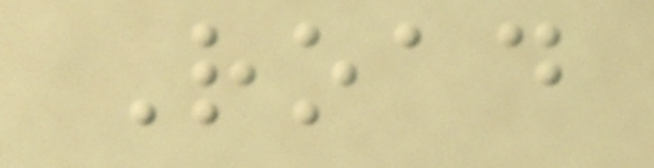Road
